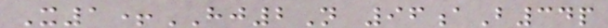X1+HJ2N 96aB34p
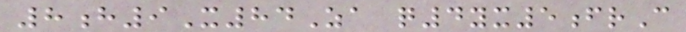8h9X84Za q4yx5frC
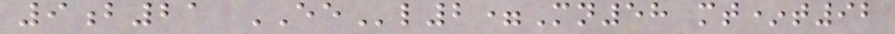9b21 EEl2=Mn58 mt*t92
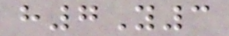h7Y3
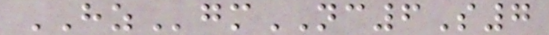HZgmNC6S7
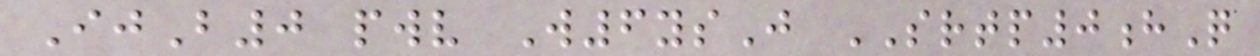IjB0 pwv W6ysJ SRTP0hQ
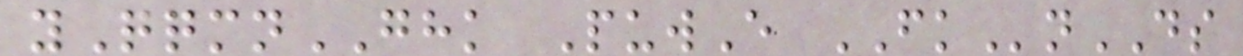yQqmnGHK PuwE FKnDS
